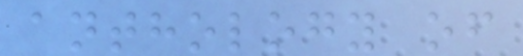anthology of
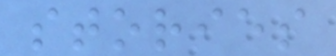stories
